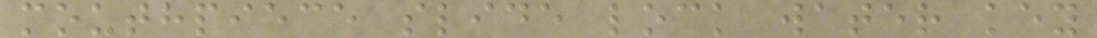mouthpiece slide lock water key
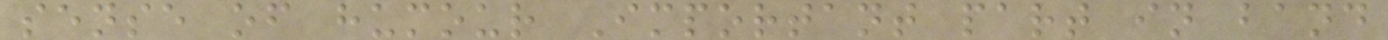sense of humour Important part in band
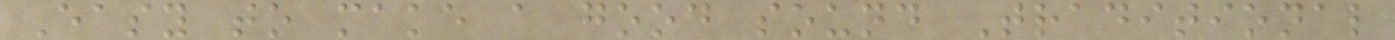Easy to make a good sound Traditional
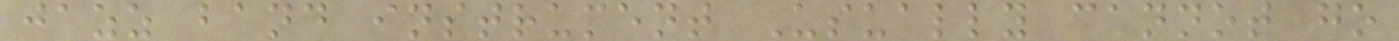jazz band instrument Usually cannot go
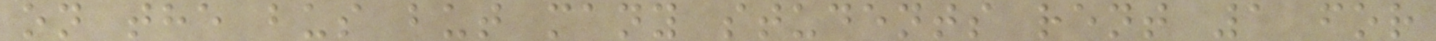on the bus but many students rent 1 for
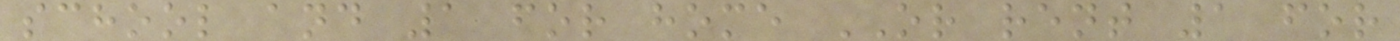school and 1 for home OR rent 1 for
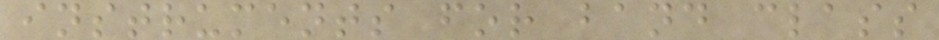instruments for band class
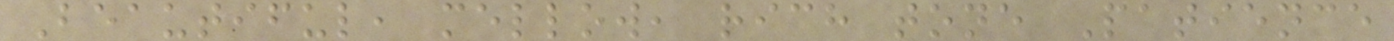Beautiful, mellow, rich tone Patience
